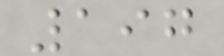197
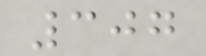307
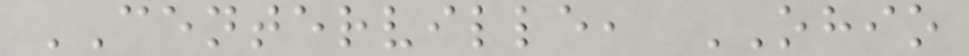CENTERVILLE, OHIO
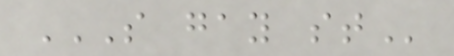S GAY ST
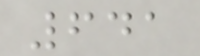641
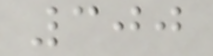300
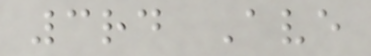3rd Ave
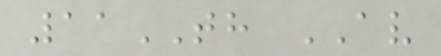11TH AV
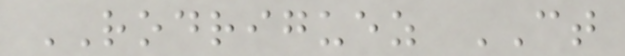RODRIGUEZ CT
